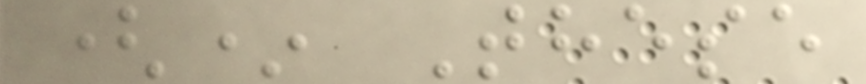(* These
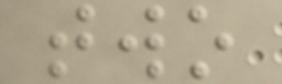two
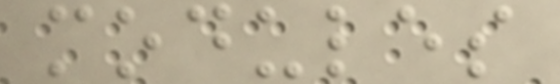modules
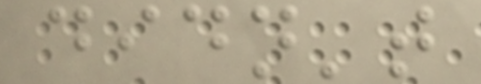didn't
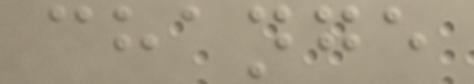change
